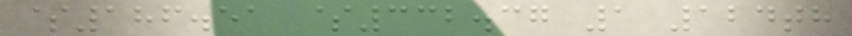$186.51 $332.37 1 124th
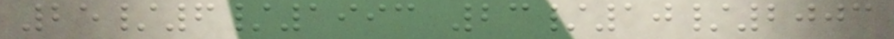25/6/1993 23/10/2003
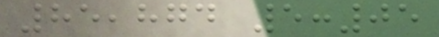85,874 5:05
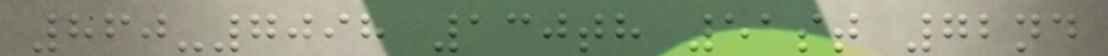860-7098 130th 51st 72nd
